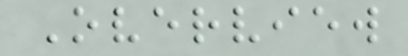Overview
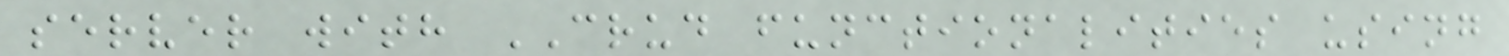server with CRUD functionalities using
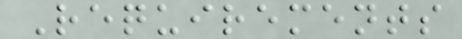Requirements
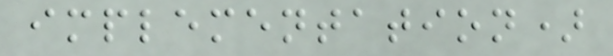implementation)
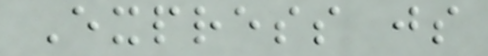Express js
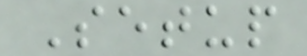Setup
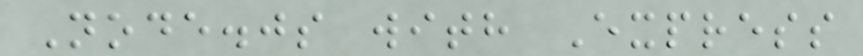Node.js with Express
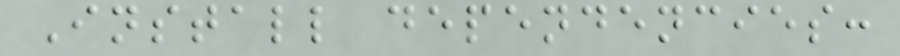Install dependencies:
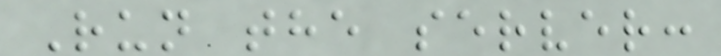Run the server:
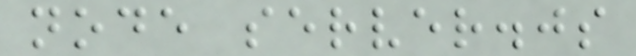node server.js
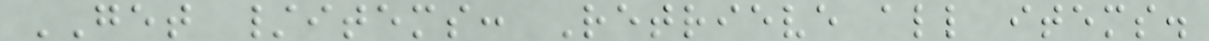GET /items: Retrieve all items.
